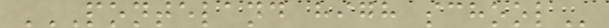PONTELAND HIGH SCHOOL
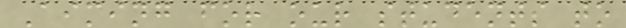Aiming for our students to
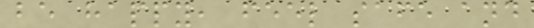be happy, feel safe and
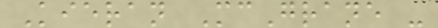Kieran McGrane -
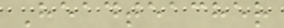Headteacher
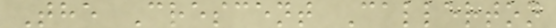The Crescent Callerton
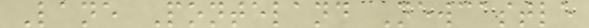Lane Ponteland Newcastle
